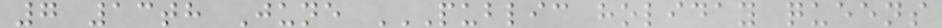7 13th June PUBLIC HOLIDAY QUEENS
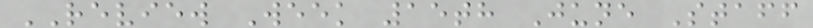REVIEW Week 15th June Staff
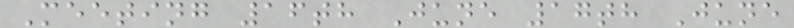Meeting 16th June 17th June
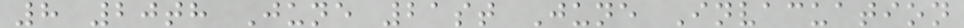8 20th June 21st June Invacuation
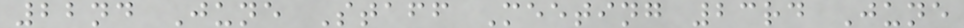22nd June Staff Meeting 23rd June
